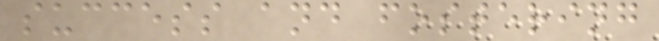success and fostering
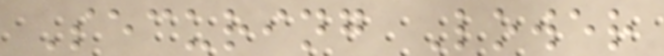Securing Lower
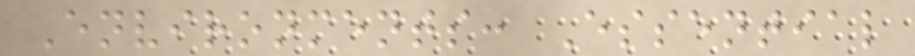Environments: Essential
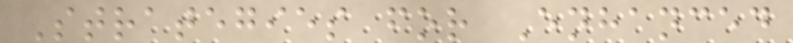Strategies for Enhanced
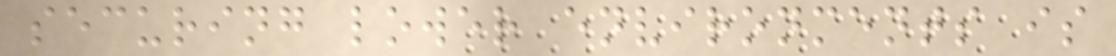securing lower environments is
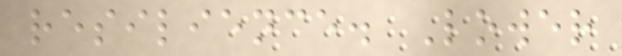resilience. Lower
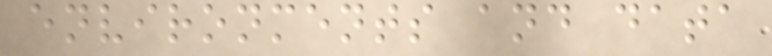environments and data
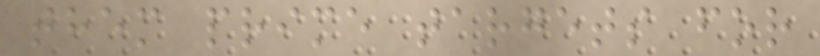them prime targets for
